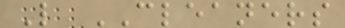L CLEANERS
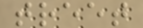treet
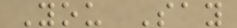You Say
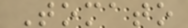Tomato
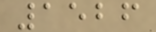1526
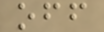off
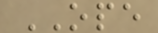OPE
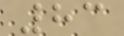83
